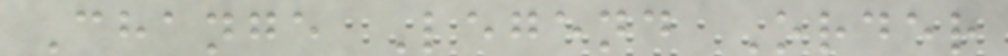Change Legend Order
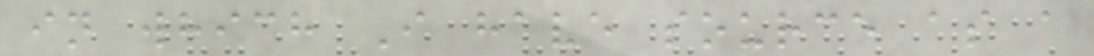in which I have source as a
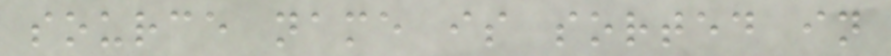source name is sorted in
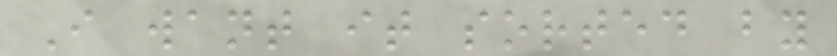I want it sorted by
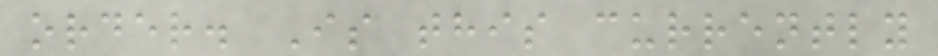order. Is this currently
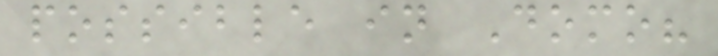possible in Domo?
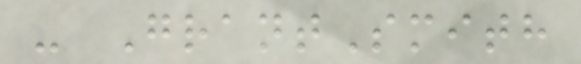- GrantSmith
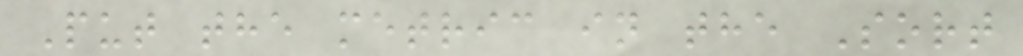Put the metric in the Sort
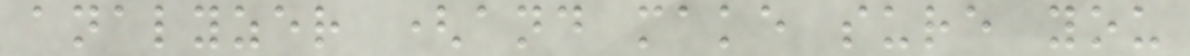analyzer (and make sure you
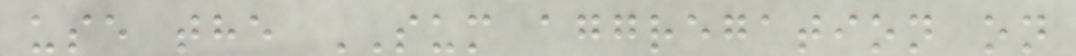use the SUM aggregation on
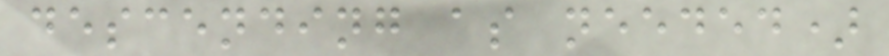descending as needed)
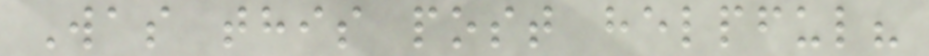Was this post helpful?
